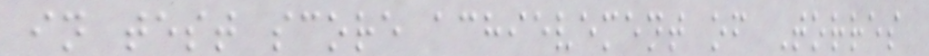in test score achievement of Torres
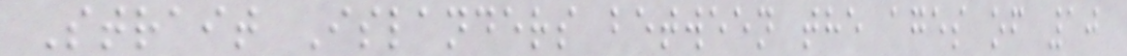Strait Islanders between the ages of 10
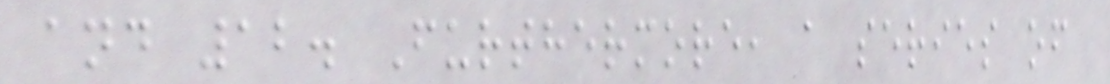and 12. Furthermore, a series of
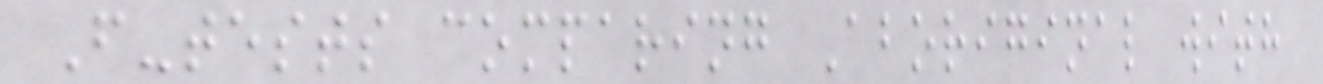F-tests comparing Aboriginal with
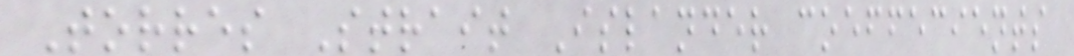Torres Strait Islander coeffecients
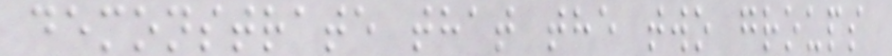demonstrate that the two groups
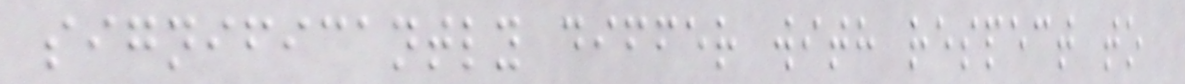significantly differ with respect to
